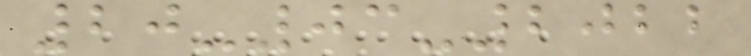20-03-2022
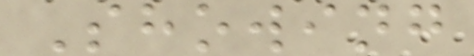Showing
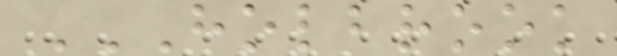HOLBROOK
